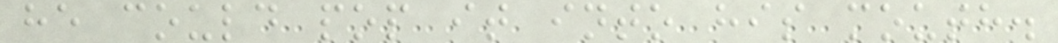he could pop it into his mouth.
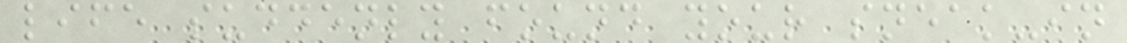life suddenly found your sneak-in
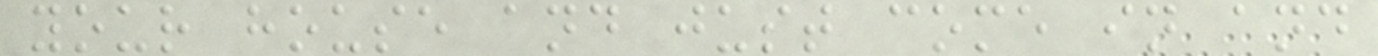your house and just come in and
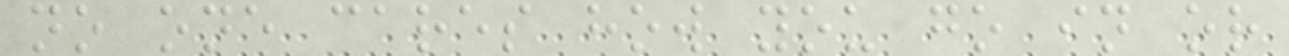no one cares how you go in or
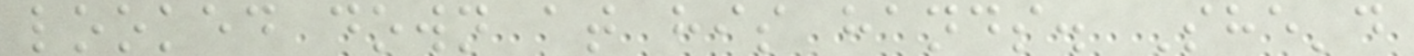looked down at his hands. She'd
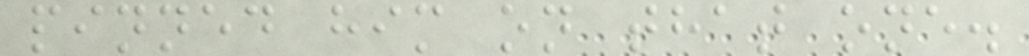pinned him on that one.
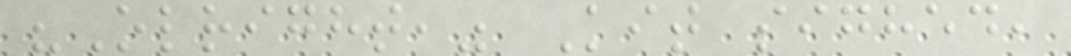"Olright," Kit sighed,
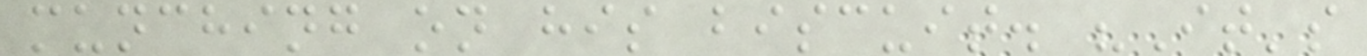munching on his biscuit. "It's
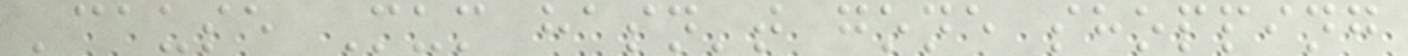'cause Mum hasn't gone shopping
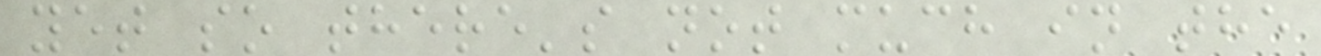yet so there's not much in the
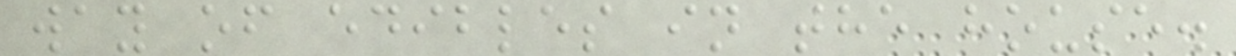way of edibles in the house.
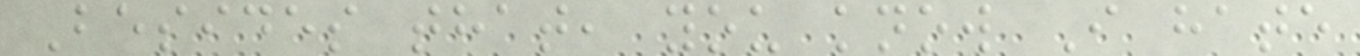Besides that, you know I hate
